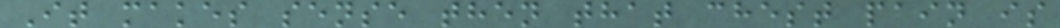It makes sense then that chest pain is
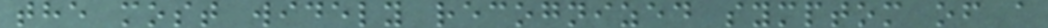the most widely recognized symptom of a
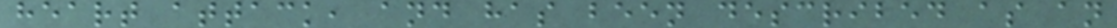heart attack, and has been described as an
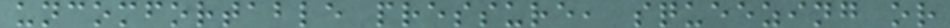uncomfortable pressure, squeezing or
